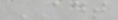ADT
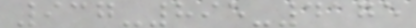937-895-4175
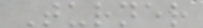Turner
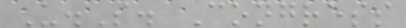U.S. Congress
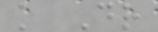k Dr
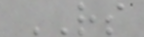RS
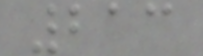213
